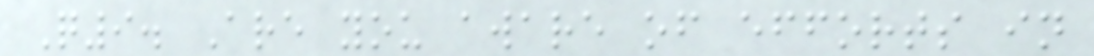Q9. Are you aware of efforts in
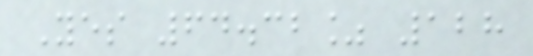Yes 64.32% 128
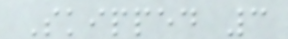Skipped 3
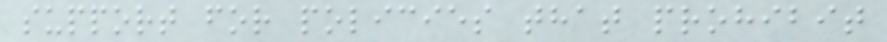support for policies that prohibit
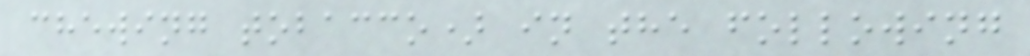chewing tobacco) in the following
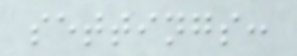settings:
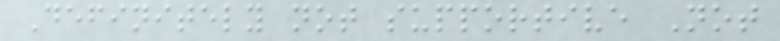Definitely not supportive Not
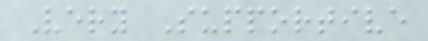Very Supportive
